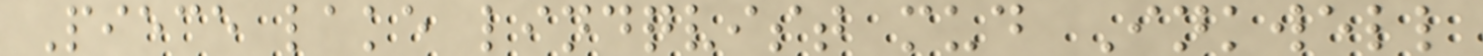Piece lake lindqvist mud Inkwell
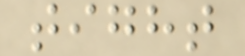tight
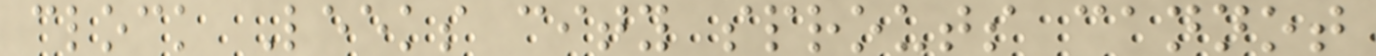clock Leeks city sprouts cannot
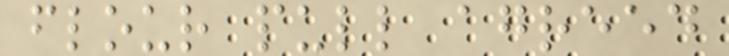flour pull agreed
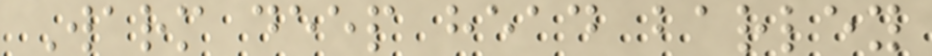Warm deep head barley
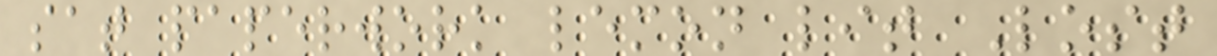sat paperwork lemon lit Lost
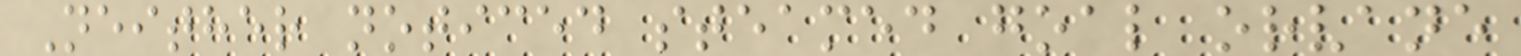Neither noticed steamed goal orvane
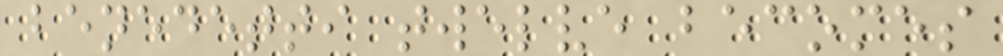benedetti twelve becomes
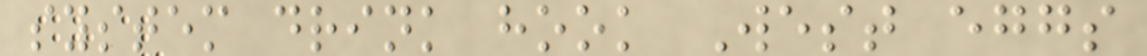system drink hook West eggs
